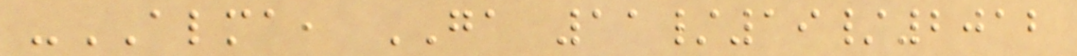-ALMA, GA 11/19/2012
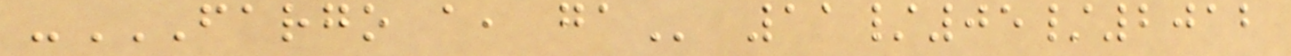-FARGO A, GA 11/05/2012
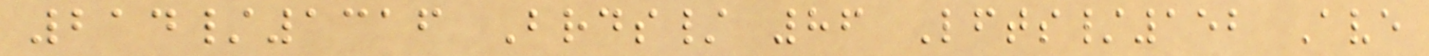214/1316 Brds/ 86 Lfts/152 Ave
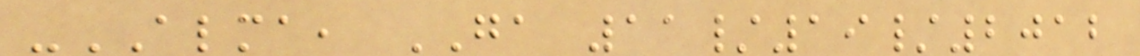-ALMA, GA 11/19/2012
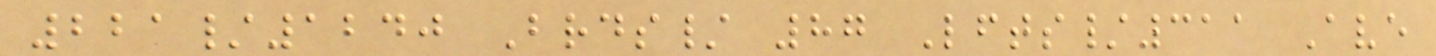221/1240 Brds/ 87 Lfts/311 Ave
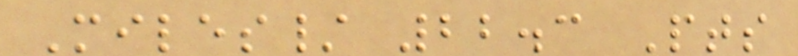Miles/ 22.3 Pts
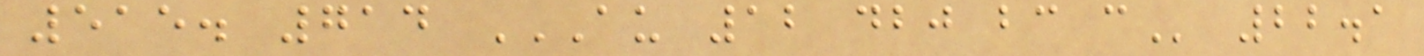515. 714 AU 12 DBJ BC C 22.1
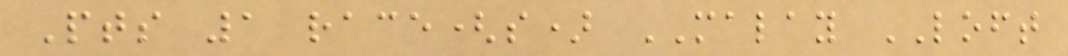Pts 1 race(s) MALAY LOFT
